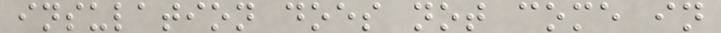insulation does not come in
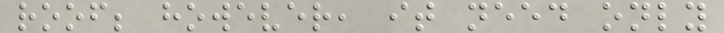roof; however, it need only
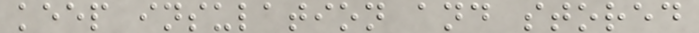keep insulation and stored
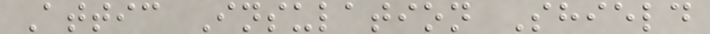Attic Insulation Shield
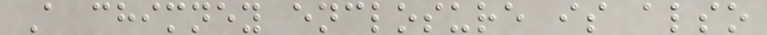A chimney enclosure is also
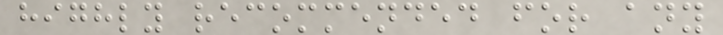highly recommended for any
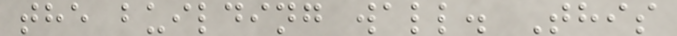the building wall. This
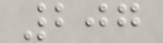207
